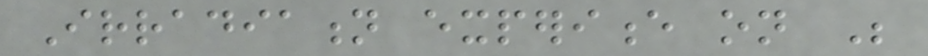Irradiation experience on Be
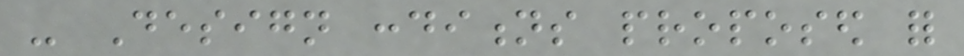- Design conditions proposed for
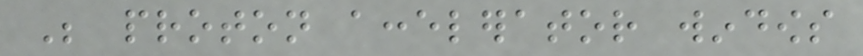Be proton accelerator windows
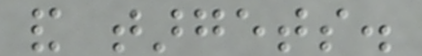and targets.
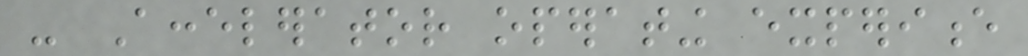- Accelerator operating experience
